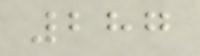287
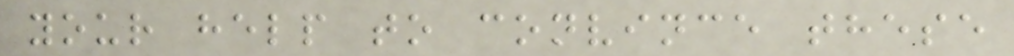your help to convince these
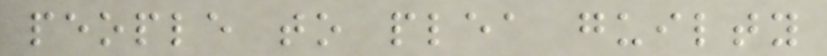people to plea guilty
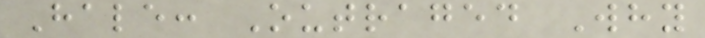Hale: Outraged Why
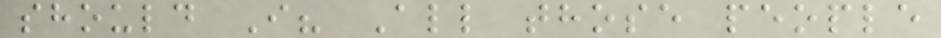should I? All those people
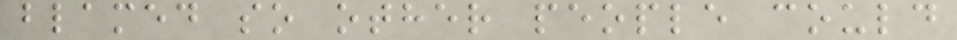blamed so other people could
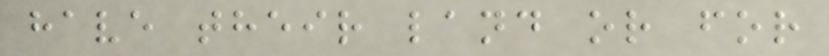have their land or for
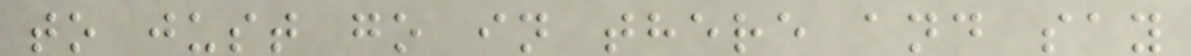to just go in there and say
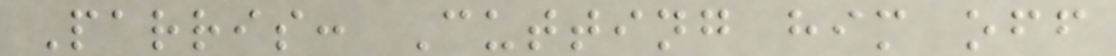Parris: Cutting him off
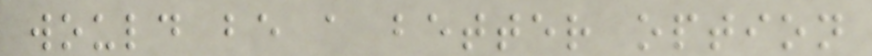would be a better option
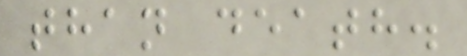than death.
